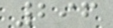296
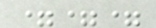===
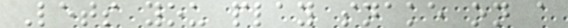Lets you play snake on a
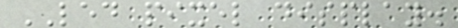LED pixel display.
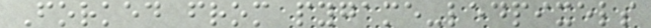Forked from pygame-ledpixels
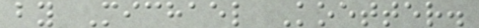by Michael Koetter.
